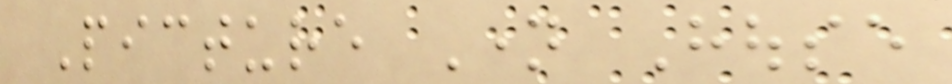Picture Name House
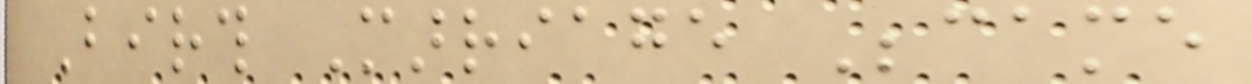Birth Marriage Became
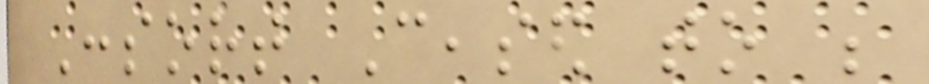Consort Ceased to be
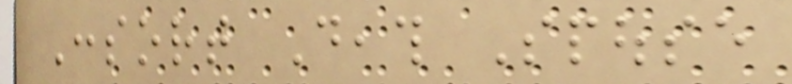Consort Death Spouse
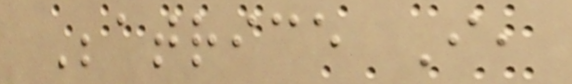Beatrice I,
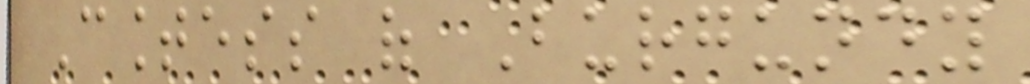Countess of Burgundy
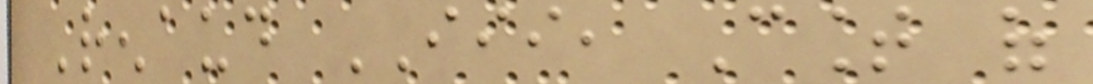Renaud III, Count of
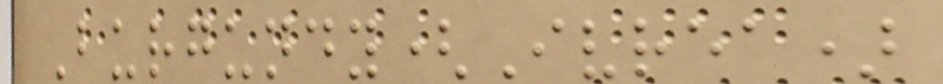Burgundy(Ivrea)
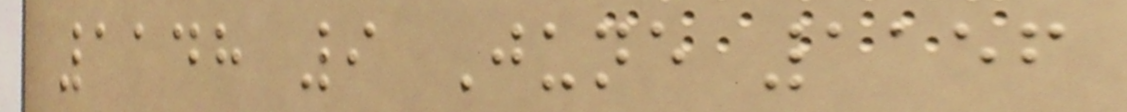1148 9 June 1156
